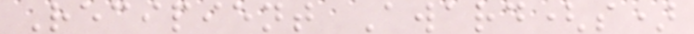Recipient Award(s)
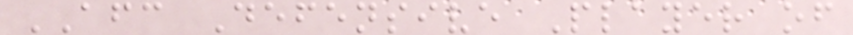AFC Defensive Player of
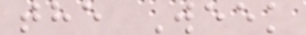the Week
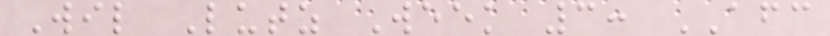Wil Lutz Week 3: AFC
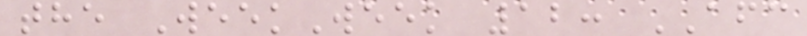the WeekWeek 12: AFC
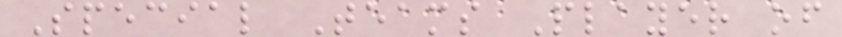Special Teams Player of
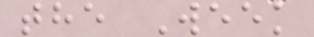the Week
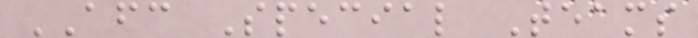AFC Special Teams
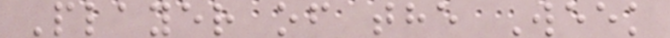Player of the Week
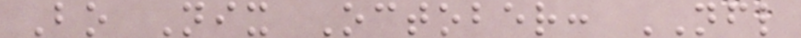Bo Nix October: NFL
